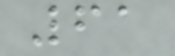61
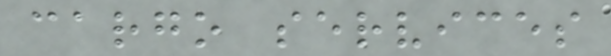cargo services
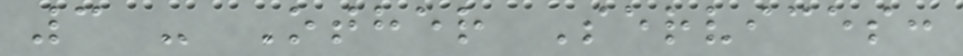3 - Other Services:
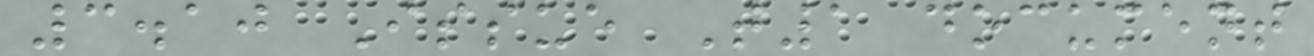3.10 Issue T1 document
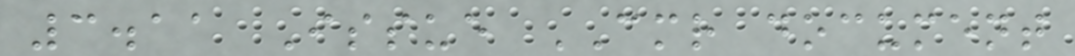3.11 Issue CMR document
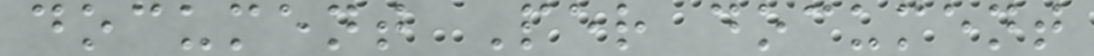document Per document
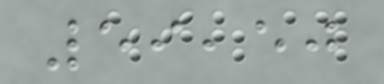59,50
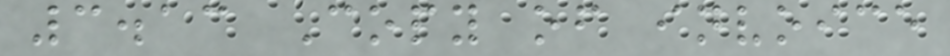3.13 Copy of invoice
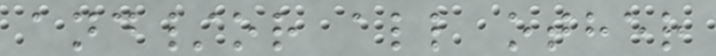and/or all other
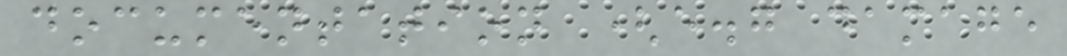documentation (e.g damage
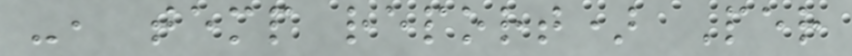-, temp report) Per
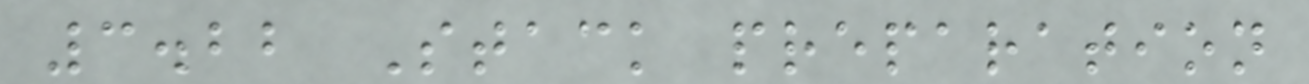3.22 Stack preparation
